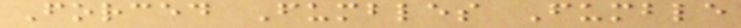Forced Fumbles Fumble
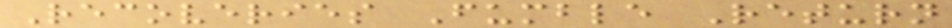Recoveries Fumble Return
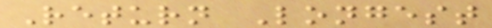Return Longest
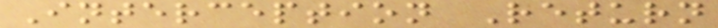Interception Return
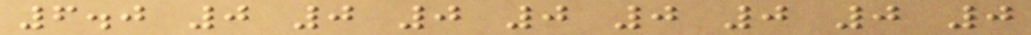6.0 0 0 0 0 0 0 0 0
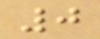0
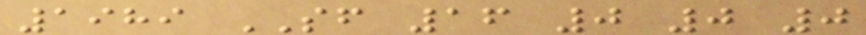1989 SF 16 0 0 0
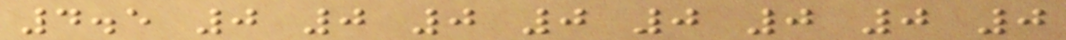4.5 0 0 0 0 0 0 0 0
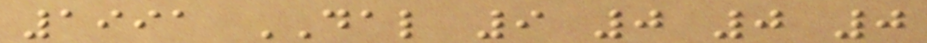1991 DAL 9 0 0 0
